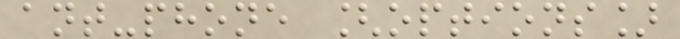ant-phone [options]
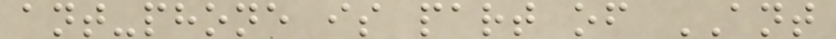ant-phone is part of ANT
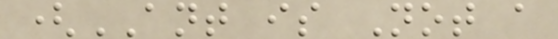(ANT is Not a
